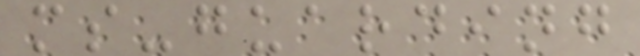ms-guarding
